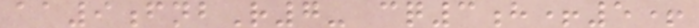aa9fnbR7- cq3h+5+
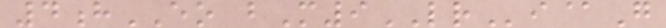4hEO bM9LRi@G
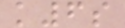k6s
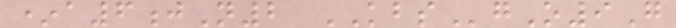*a6jN2 KBSgO9G
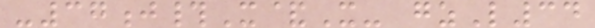-37j#X&X- gzL34
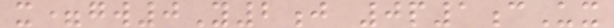x=gw0Y2j 0p1cUx
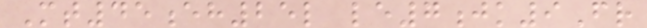Mt45eh25l le7jk9Fr
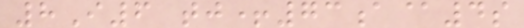8I6 tj+73a@4s
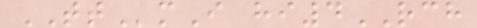TTmI hi4RCH
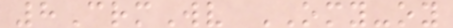8CrmWv OMY-oy
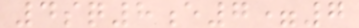4sq8e7=7
